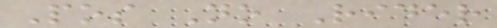Pos No Rider
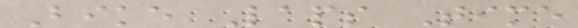Bike Laps Time
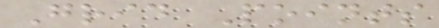Grid Points
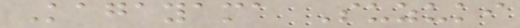Kagayama Suzuki
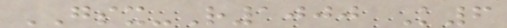GSX-R1000 K6
